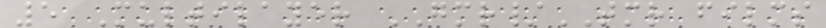5 Multilayer GMR/TMR films
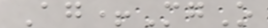Ag+MgO
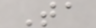Ta
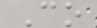Co
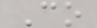Co
